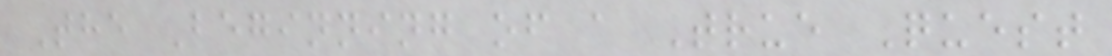The Beginning of a True Quest
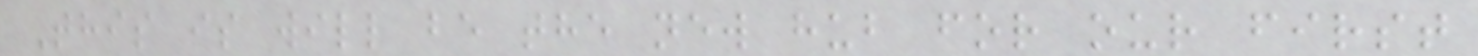This is will be the new hub for our first
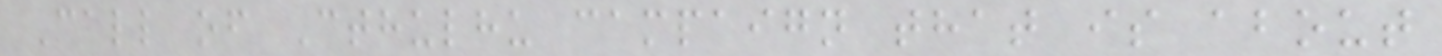Call of Cthulhu campaign that is about
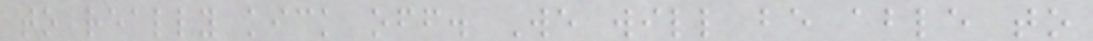to really kick off. We will be able to
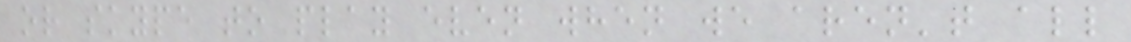or skype to play even when we aren't all
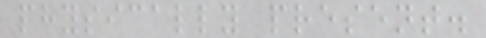physically present.
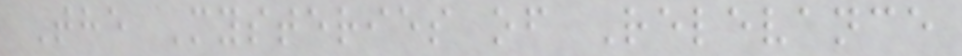The Mysteries of Relevance
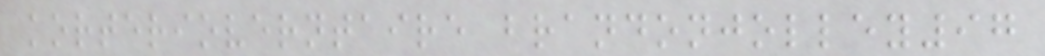korterioverntaire brandonjolley97
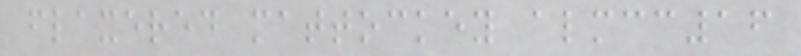flaxered mattockey almcc16
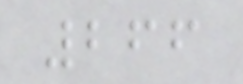266
